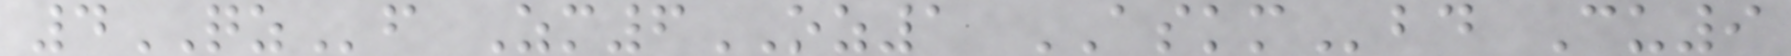4QZf Zm6OZ1 ASKMbd Cu9
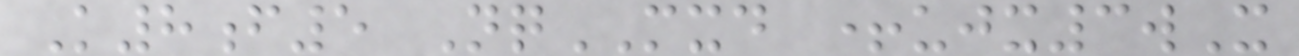K8f5 NqMXD +ujx3wX
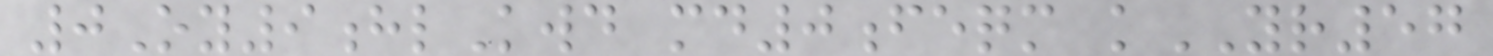0Oy9hlKwd md0feqm kYR57
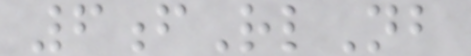6fRlNb
